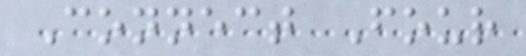Connect Four
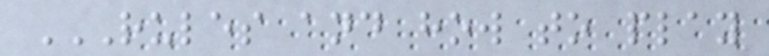RULES AND HOW TO PLAY
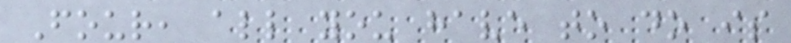Four, all you have to do is
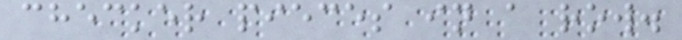checker pieces in a row.
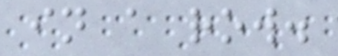in a row.
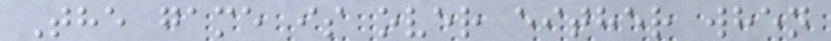The game is over either when
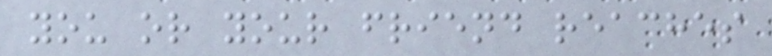you or your friend reaches
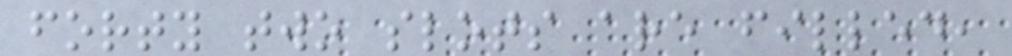forty two slots are filled,
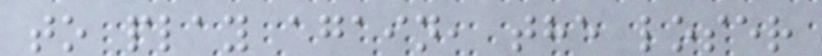to play again, the loser
